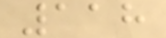118
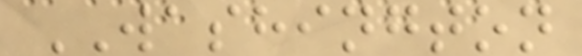WASHINGTON
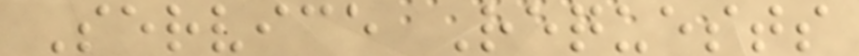Service Requests
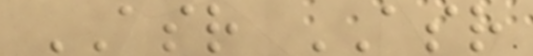ASR ASR
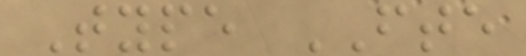Type FTE
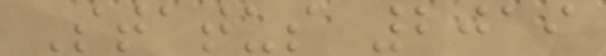Status 2019
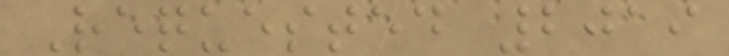Requested 2019
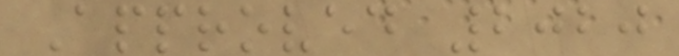Approved 2020
